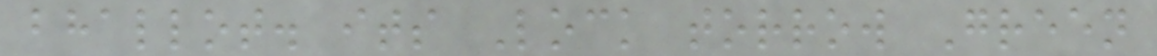bhallot. its Lock torrow Green
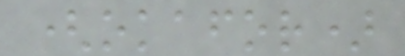(okafor)
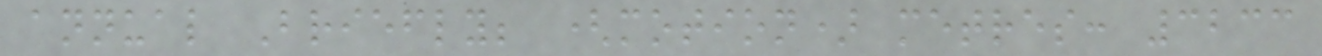annual Briefly; (motion) metres: 3233
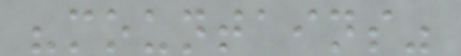"mountains"
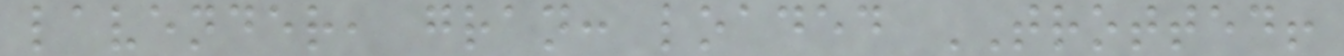lavender, gran: loaded TROTTED!
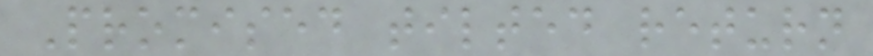Promised tilted return
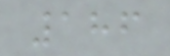186
